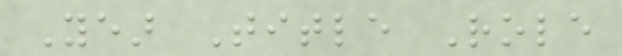Year Title Role
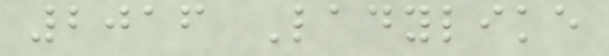2016 Ladylike
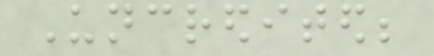Uncredited;
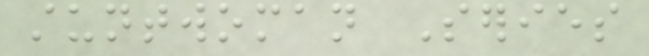stuntwoman Series
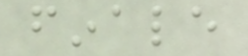finale
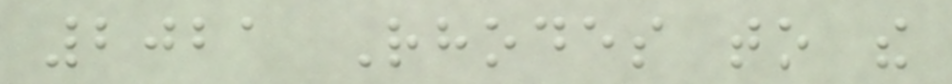2021 Rhodes to the
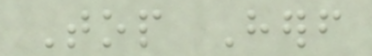Top Herself
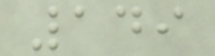149
